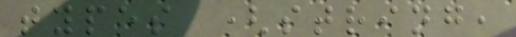types (string,
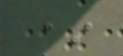*
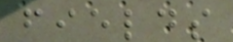fields
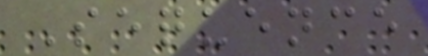Sequence
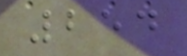254
